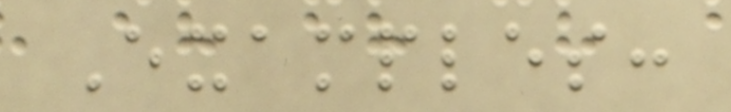Examples:
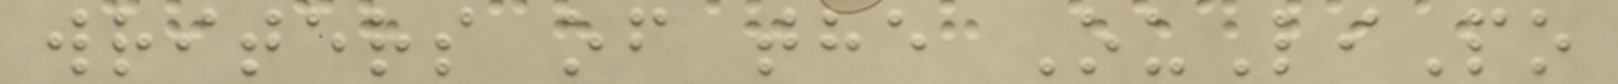writers of the OuLiPo
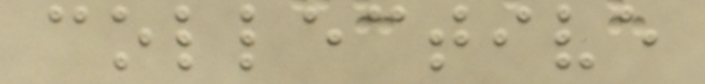collective
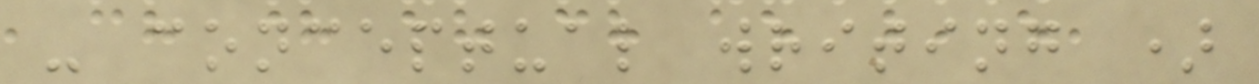- conceptual writing )
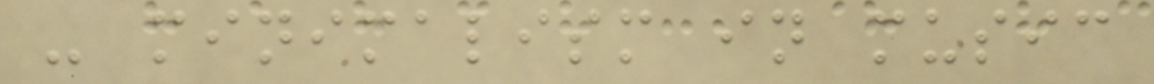- minimalism in music
